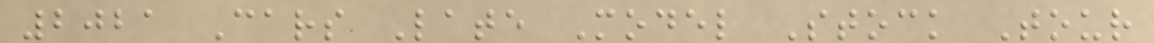2021 Cars Late Model Stock Tour
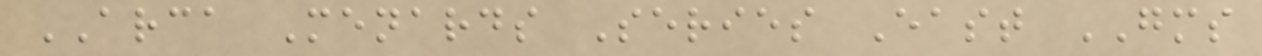ARCA Menards Series East GMS
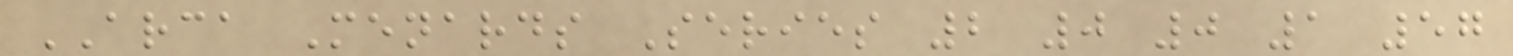ARCA Menards Series 2 0 0 1 57
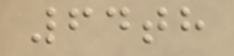64th
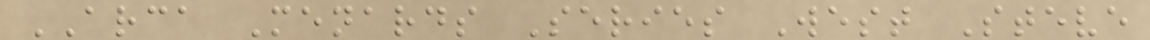ARCA Menards Series West Steve
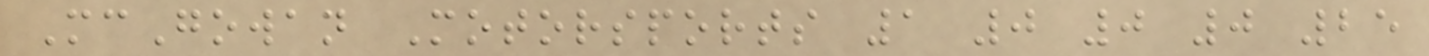McGowan Motorsports 1 0 0 0 25
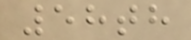58th
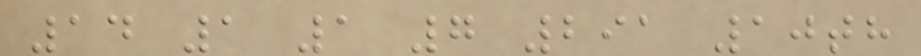14 1 1 7 291 10th
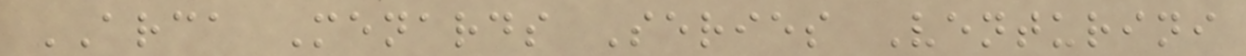ARCA Menards Series Venturini
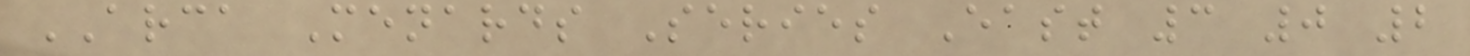ARCA Menards Series East 3 0 2
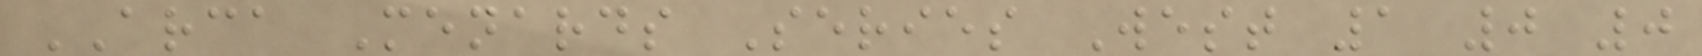ARCA Menards Series West 1 0 0
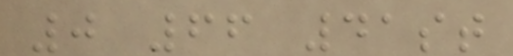0 66 41st
